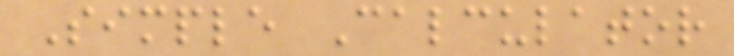Simple Calculator
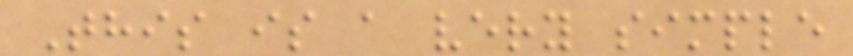This is a very simple
